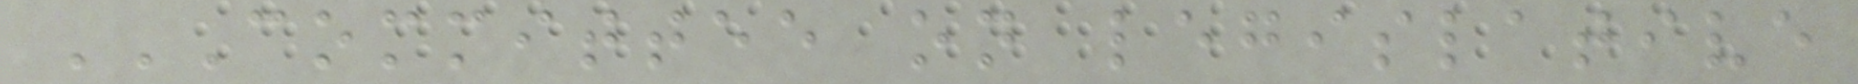COMMITTEE ON LEGISLATIVE
